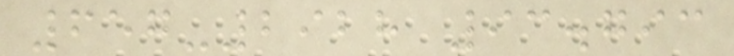657-2928 93.793
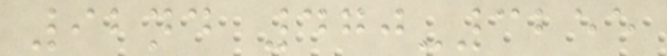92nd 470-3255
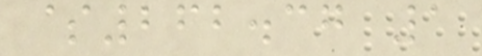$262.37 1
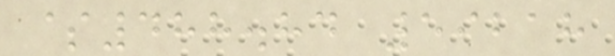$488.84 59218
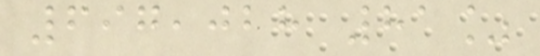697,028 81%
